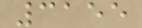3155
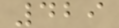429
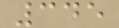345
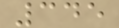345
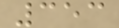353
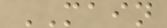MAIN
